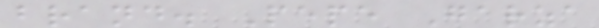brand. Pepe Garza
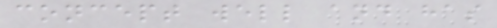concept well and has
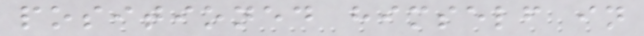positioned himself in
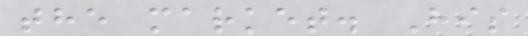the market. His
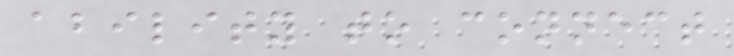ability to connect
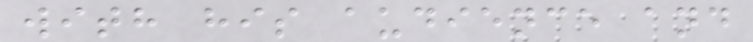with his audience and
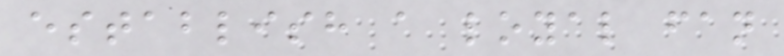establish a loyal fan
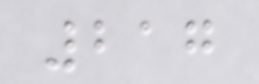217
